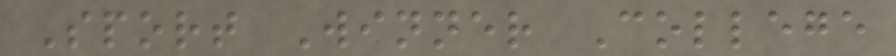Sport Winner College
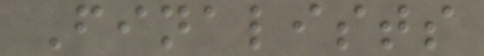Finalists
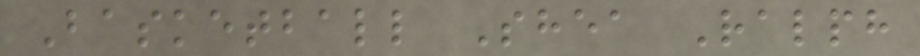Basketball Shea Ralph
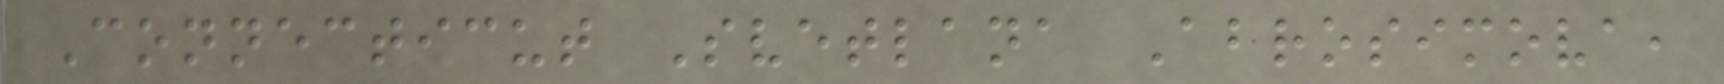Connecticut Svetlana Abrosimova,
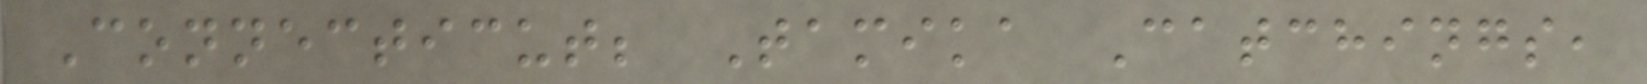Connecticut; Tamika Catchings,
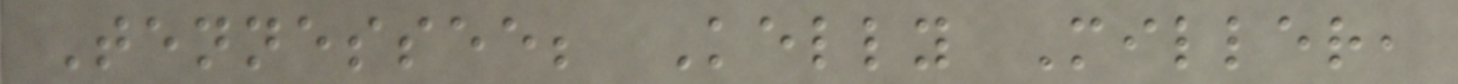Tennessee; Kelly Miller,
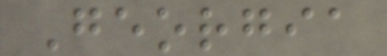Georgia
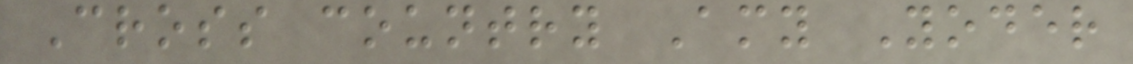Cross country Amy Yoder
